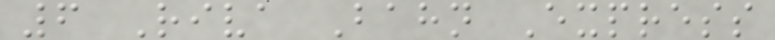6 Riva Bahn Express
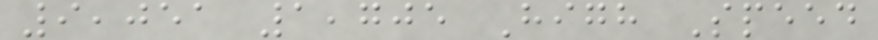9,051 1,705 High Speed
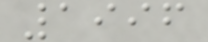1996
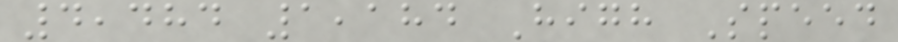4,484 1,184 High Speed
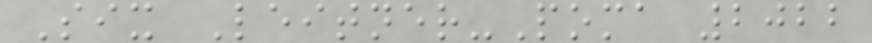Six Leitner-Poma 2022
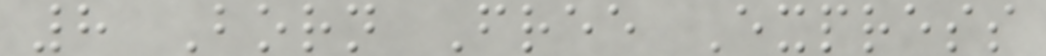8 Born Free Express
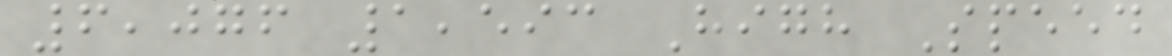6,076 1,593 High Speed
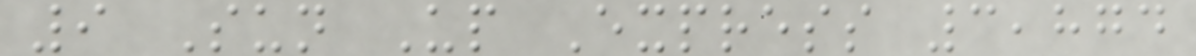9 Sun Up Express 3,874
